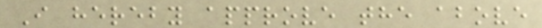I hereby approve the above
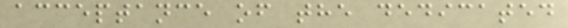acceptance of the dedicated
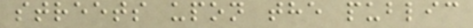streets upon the public
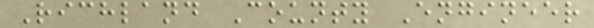Richland County Engineer
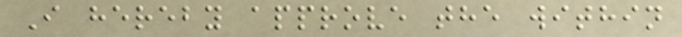I hereby approve the within
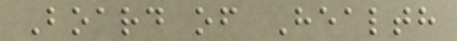Board of Health
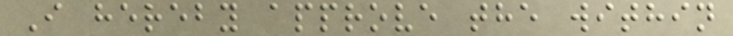I hereby approve the within
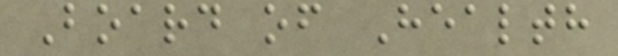Board of Health
